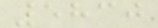5830
